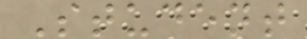Student
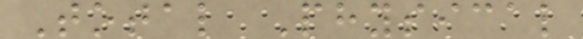Total Physical
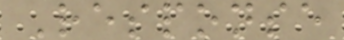Response
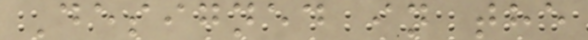Designed in the
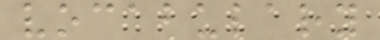vocabulary
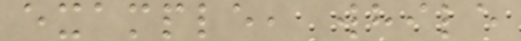example, while
